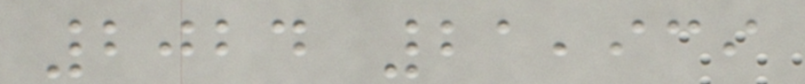2024 21,939
